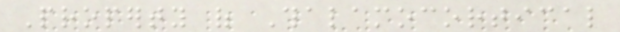Property of Thalamocortical
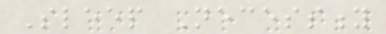Sleep Necessity
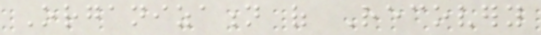Organization of Recovery
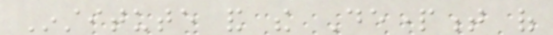Institute and the Department of
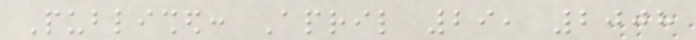Published: April 29, 2008
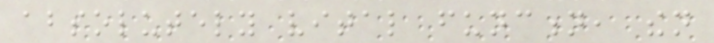absolutely vital function, then
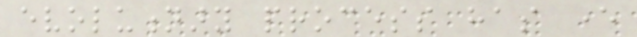evolutionary process has ever
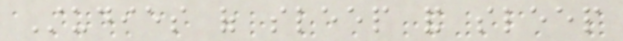Studies of sleep and sleep
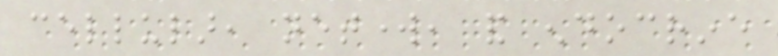cellular, network, and endocrine
